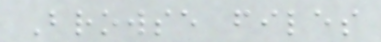Browse files
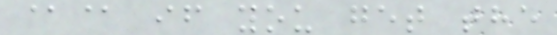@@ if you get the
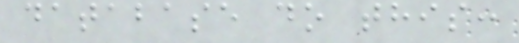database do this:
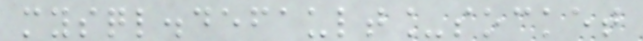mysql.default_socket
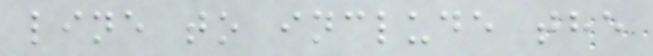line to include the
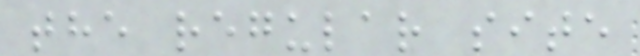the regular site
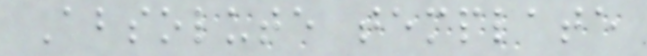Absolute template
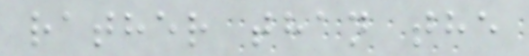rather than the
